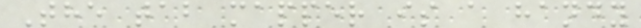The tab mapper is a handy
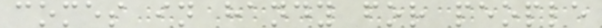comes in handy for people
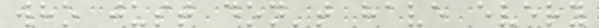who just don't have every
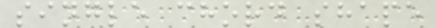single chord shape
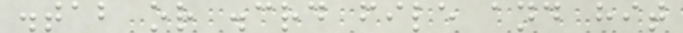.tab or .crd file and hit
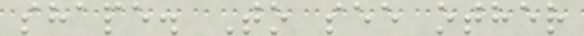shape. To see other
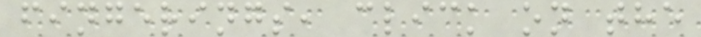fingerings, click on the
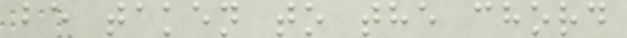be taken to the chord
